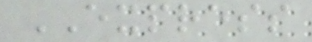EXPRESS
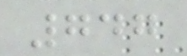747
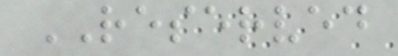RESERVED
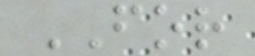FOR
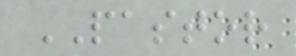PASTOR
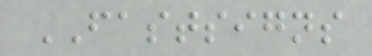FASTSIGNS
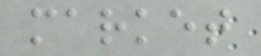market
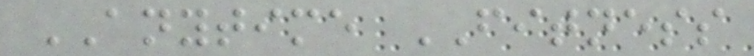ANYTIME FITNESS
